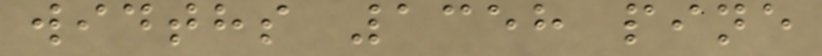widths 1358 pine
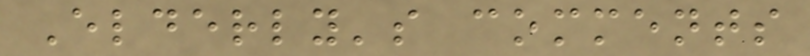Elderly's comments
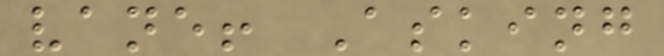vane! Asking
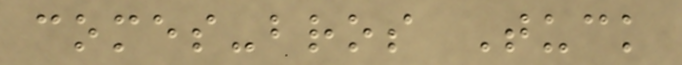comes-bros Tuck
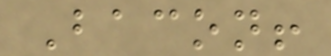Bacon!
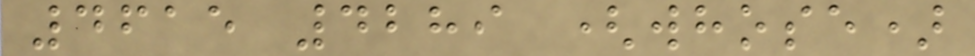4615 4289 (whose)
